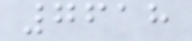7618
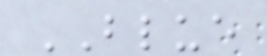BLUE
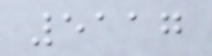5117
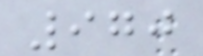970
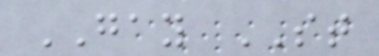GAY ST
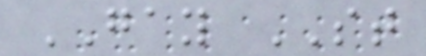GAY ST
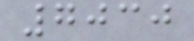7030
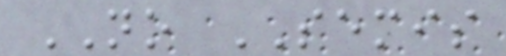NO SEMIS
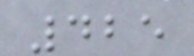425
